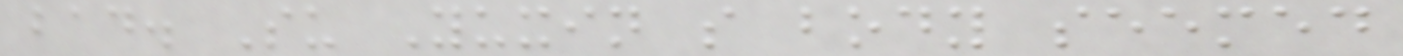bad. Su Yuxin s body seemed
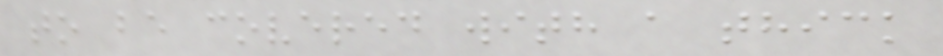to be covered with a thick
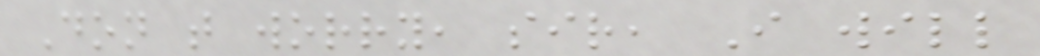Don t worry, sir, I will
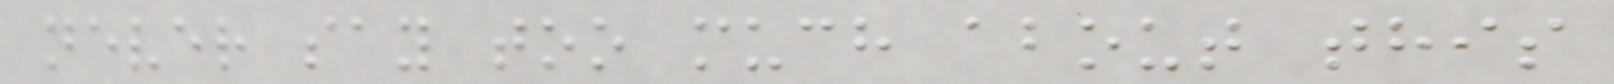never say too much about this
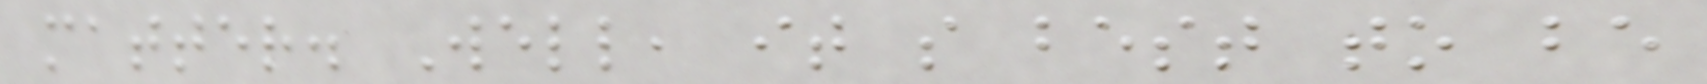matter. Well, it s best to be
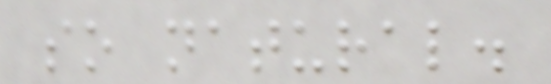so natural.
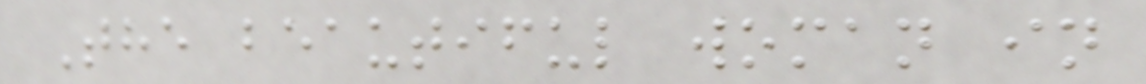The beautiful woman in
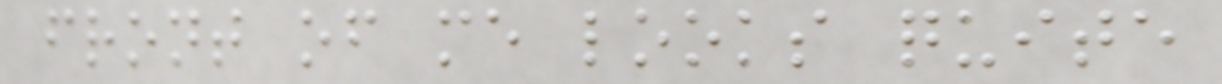front of me looks quite
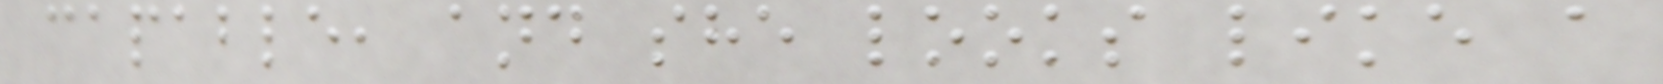capable, and she looks like a
